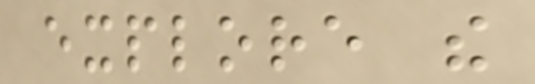explore the
